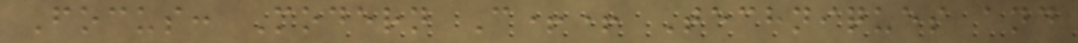Focus: Modern C++ Techniques and
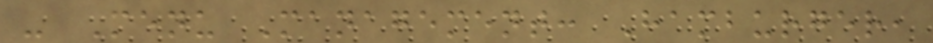- Menu Management: Hamburger,
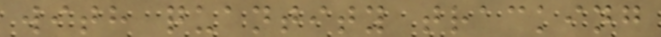with quantity tracking
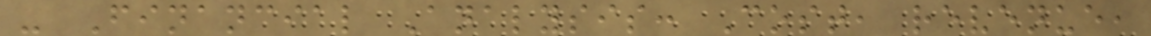- Financial Analysis: Cost, revenue,
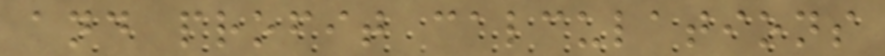and profit calculations
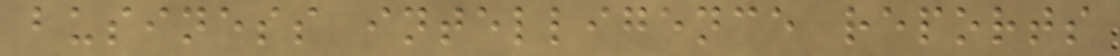business intelligence reports
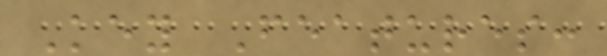Key Features:
